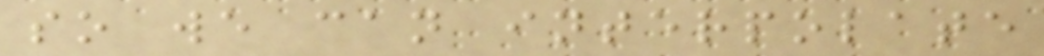so we can interpolate
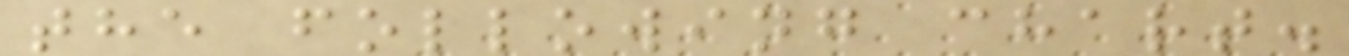the following chart.
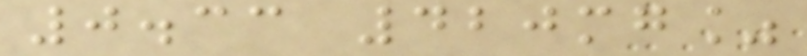0.33 420mg%
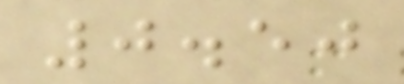0.50
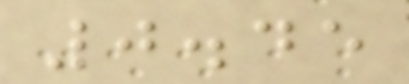0.45
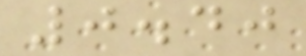0.40
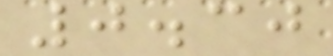0.30
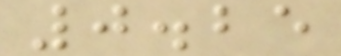0.25
